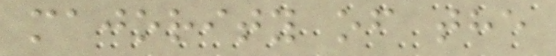majority of the
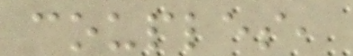couples,
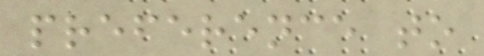preference to
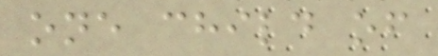one child of
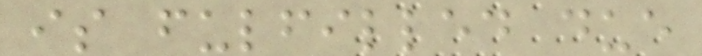is fulfilled due
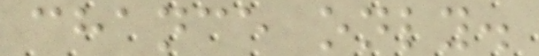chance only.
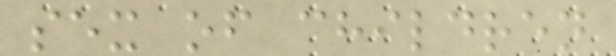sex of children
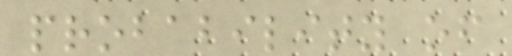probability of
